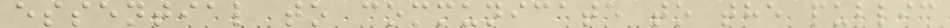essential to communicate to the public
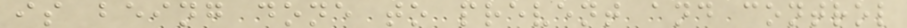is being done to prevent and control
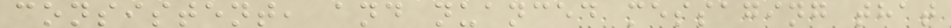consistent, and nuanced messaging that
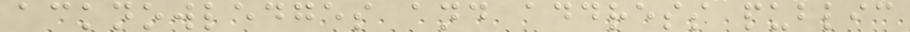acknowledges and address public
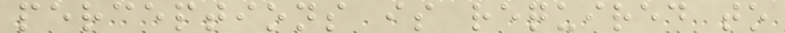perceptions is required to
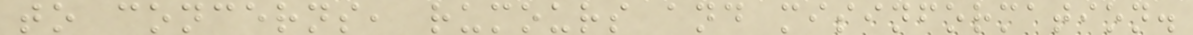to concerns, rumours and misinformation.
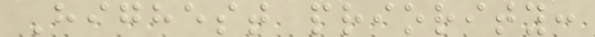Highest priority:
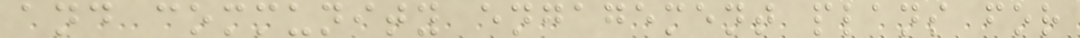and community engagement plans for
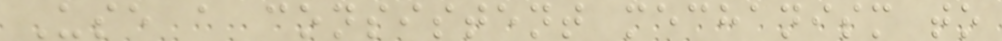Use a consistent mechanism to
